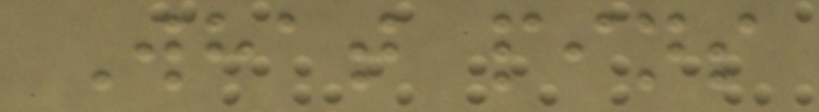What pins
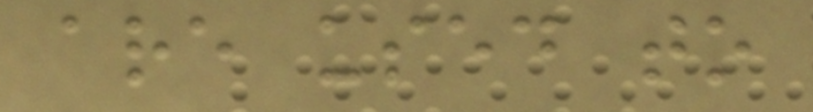are used to
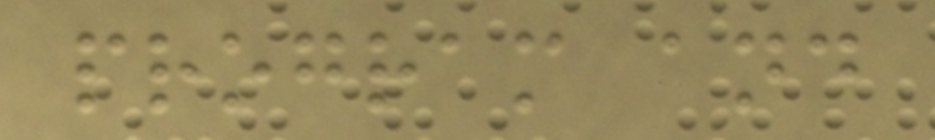program and
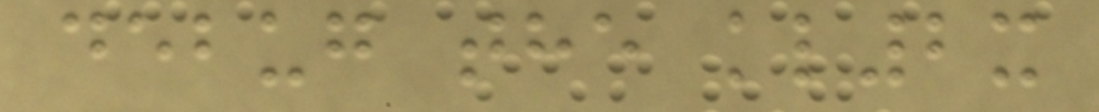debug the kl2x
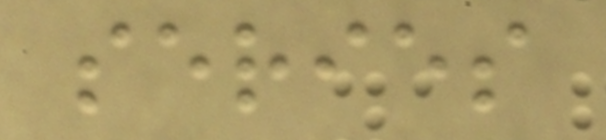series
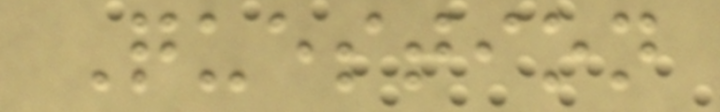Question
